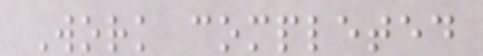Work completed
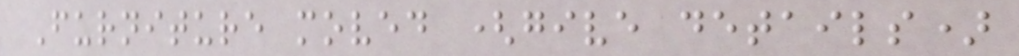Furniture moved (give details)
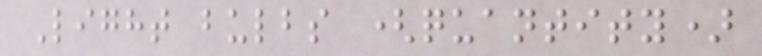Light bulbs (quantity)
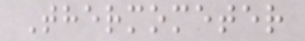Thermometer
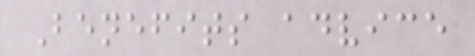Benefits advice
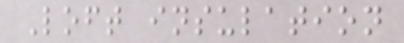Loft insulation
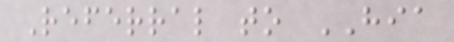Referral to HIA
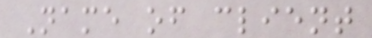Name of client
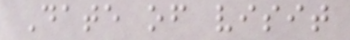Date of visit
